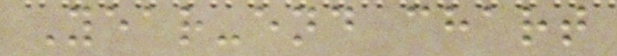Year-end chart
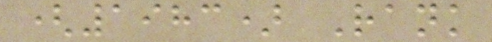(1983) Rank
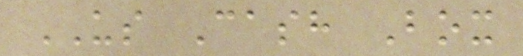US Cash Box
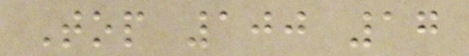Top 100 17
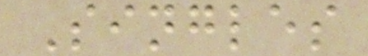Singles
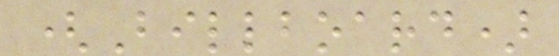(Billboard)
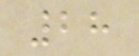28
